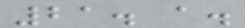21. a.
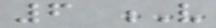6 V
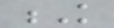K
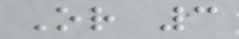Or 3
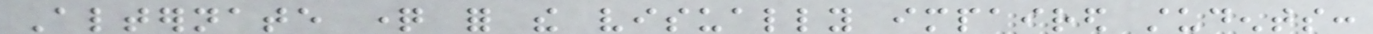Alternate question for the visually impaired students:
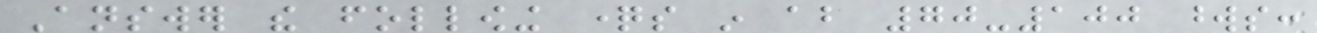Answer the following questions in about 70-100 words:
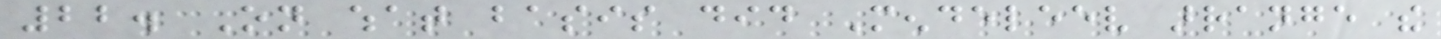22. On what basis did Mendeleev arrange the
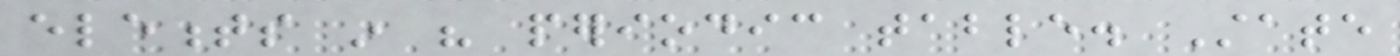elements in his periodic table. State
